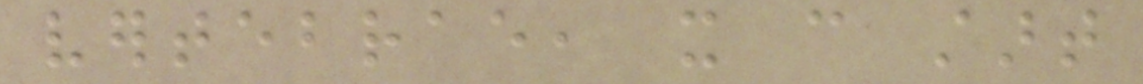vertebrae, it can start
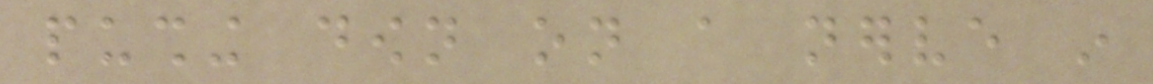pushing down on a nerve in
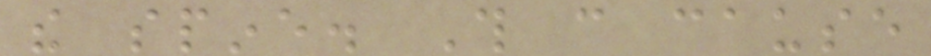the spine. This can cause
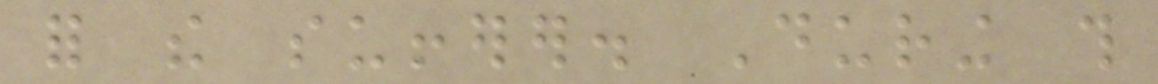for the sufferer. During this
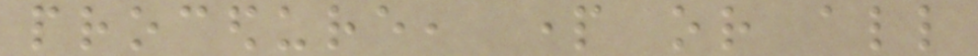procedure, part or all
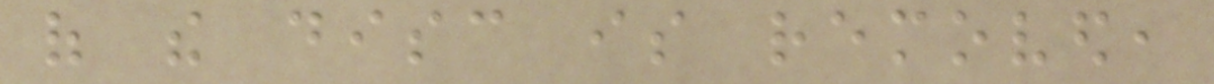of the disc is removed,
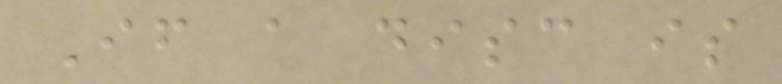If a disc is
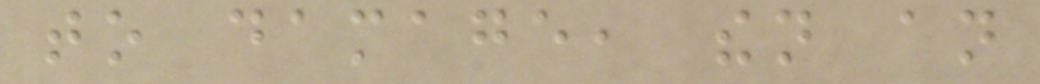to damage, then an
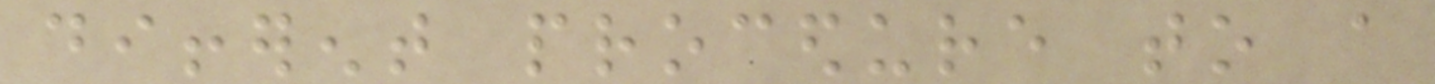different procedure to a
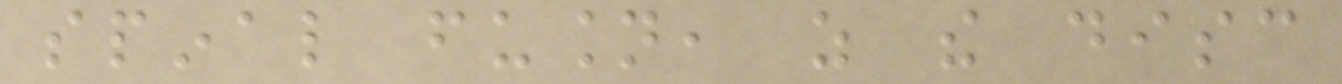spinal fusion, as the disc
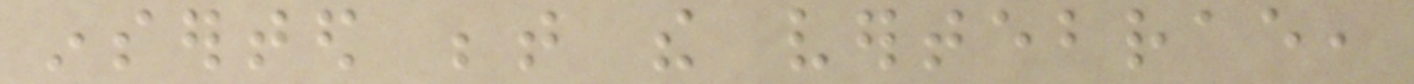inserted between the vertebrae,
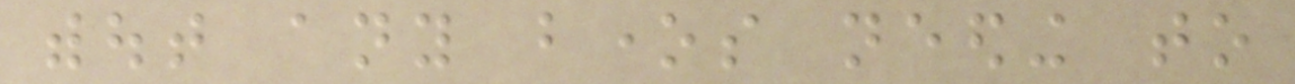without any bones needing to
